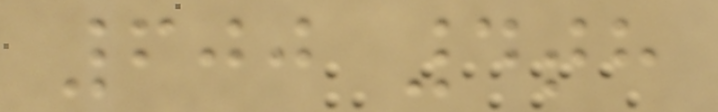600 4th
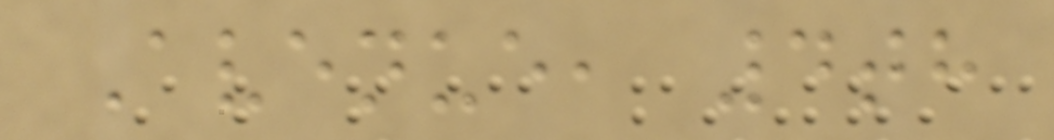Avenue, 4th
